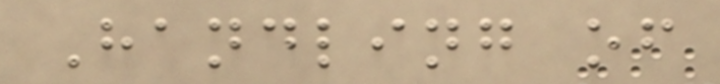Handling of
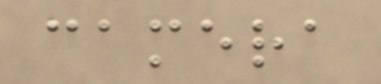camera
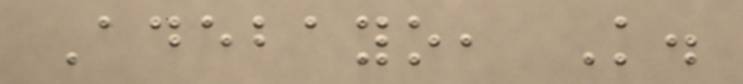Adebayo, K.
